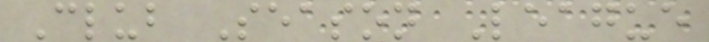Club Season League
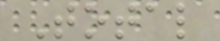Total
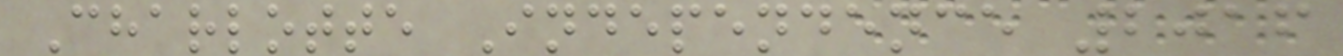Charlotte Independence 2016
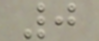0
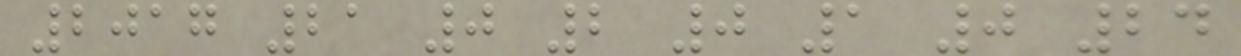2017 21 0 2 0 1 0 24
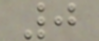0
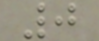0
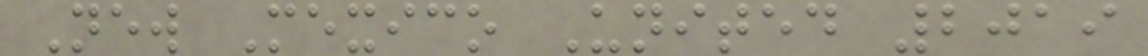New Mexico United 2019
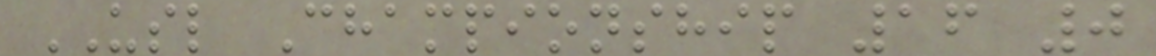USL Championship 16 0
